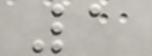1
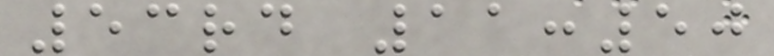53rd 11:50
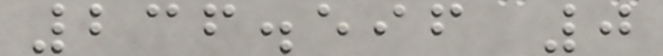236.596 0
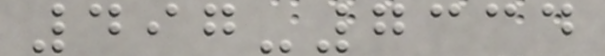497-7334
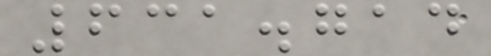631.714
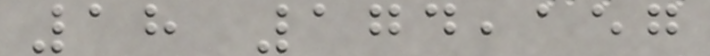18 174,157
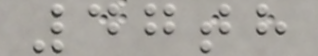47th
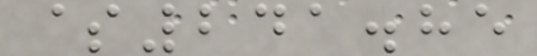$241.85
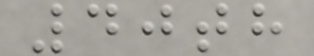40th
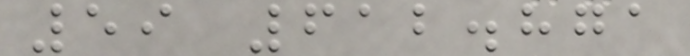59 612.871
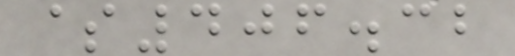$406.32
